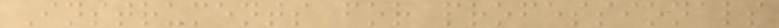Instruments for professionals
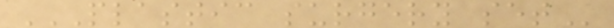PLASTIC SURGERY SET
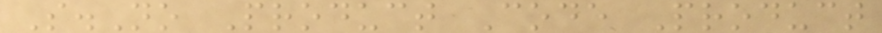S.No Product Code Product
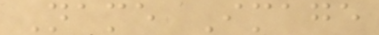Name Image
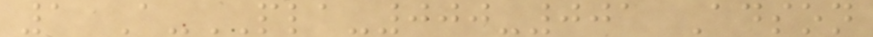1 A-PLA-000-001 Adson
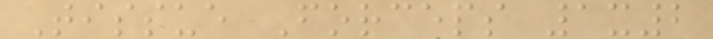Tissue Forceps 1x2
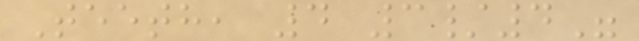Teeth, 4 3/4"
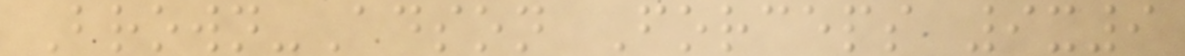Brown-Adson Forceps 9x9
